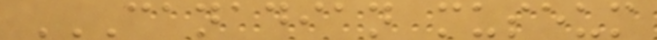CANADIAN MUSEUM
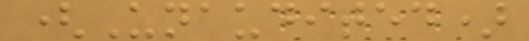(Unaudited)
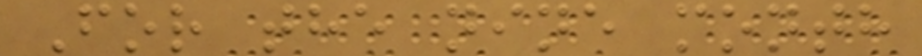For the nine month
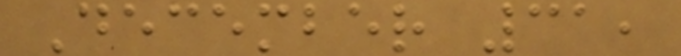December 31,
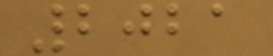2021
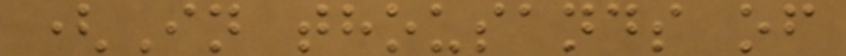(In thousands of
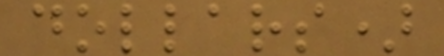dollars)
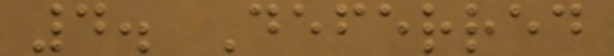4. Deferred
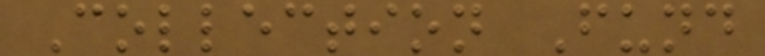Collection Fund
